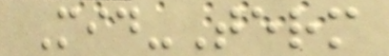Mid-Term
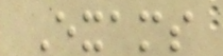Exams
